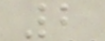2
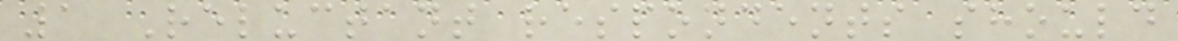1 Reluctant respondents should
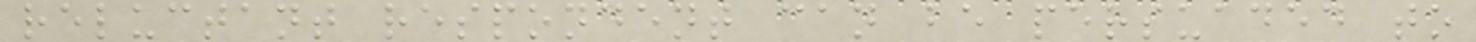reluctant respondent can be persuaded to
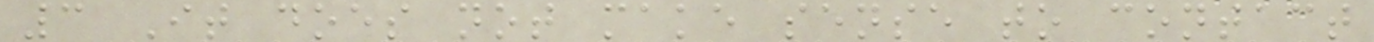3 It does not make sense to contact
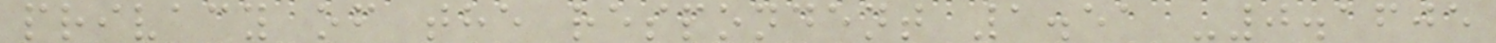privacy of the respondent 1.51 -0.1605
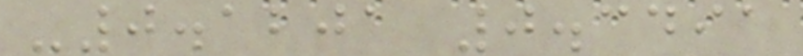-0.1201 0.3491
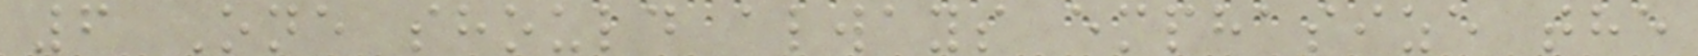6 One should always emphasize the
